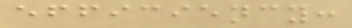efficiency:
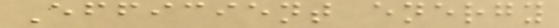Efficient energy
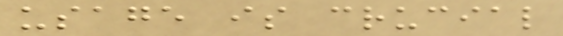usage is crucial
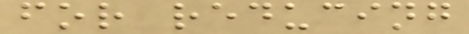for reducing
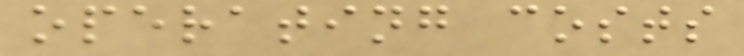operating costs
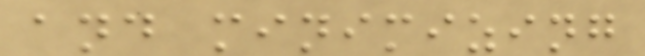and minimizing
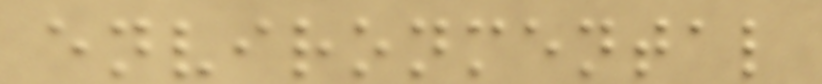environmental
